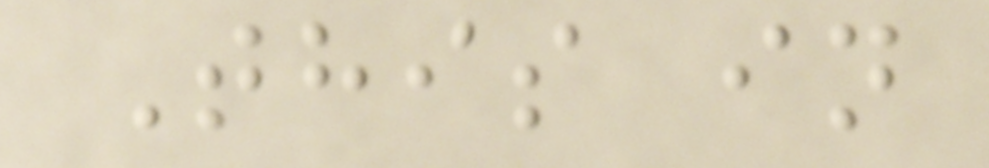This in
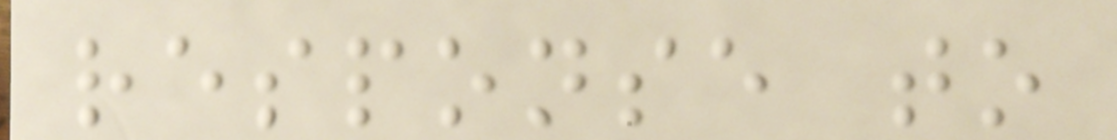response to
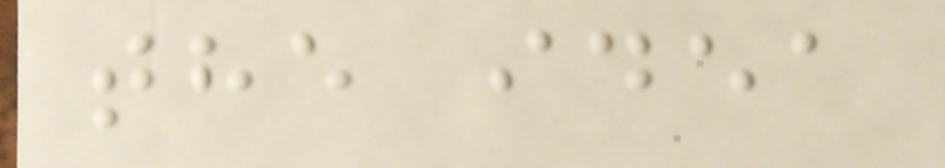the idea
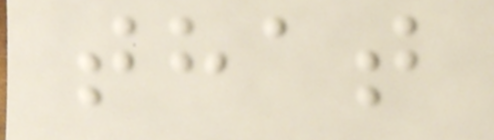that
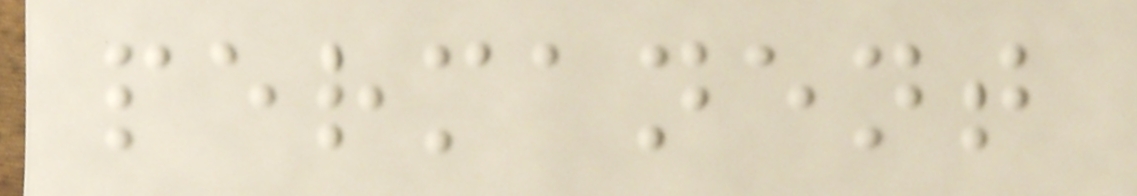permanent
